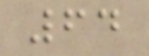64
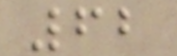62
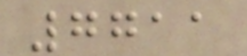7711
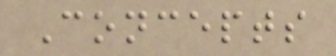Concepts
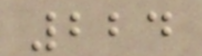224
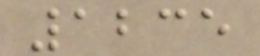1235
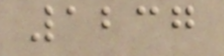1237
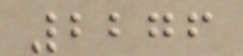2276
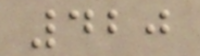420
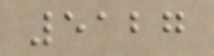5127
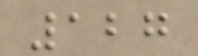127
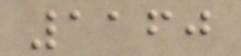1160
